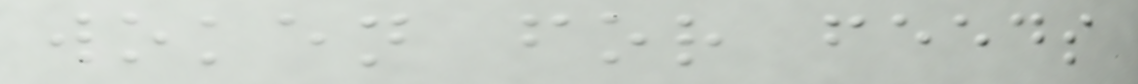woken for feeds
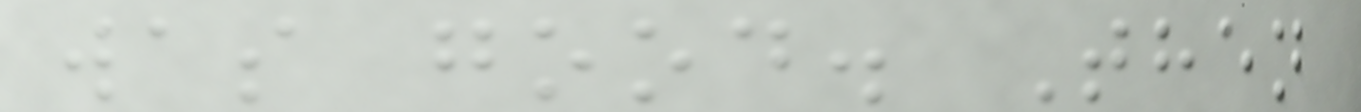was good. Then
